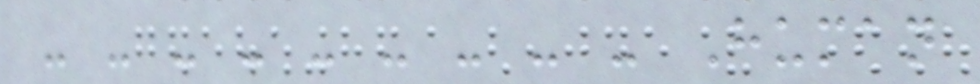- - - - - - - - - Human
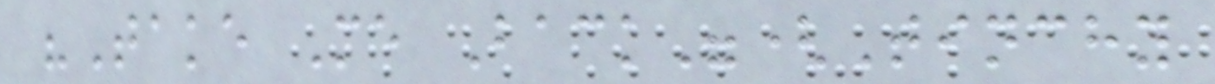"Take Me Back"(Tinchy
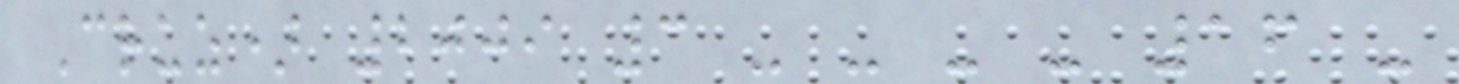Cruz) 2009 3 - - - - 16 -
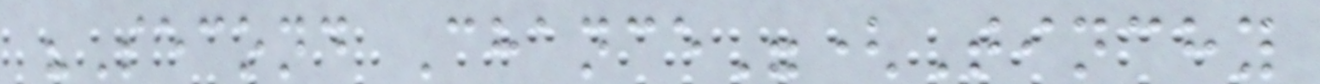"Second Chance"(Tinchy
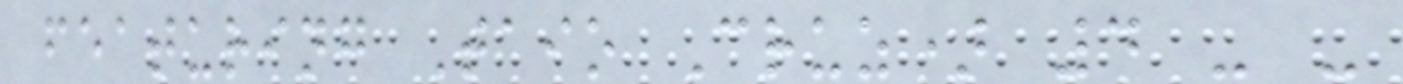featuring Taio Cruz) 4 - -
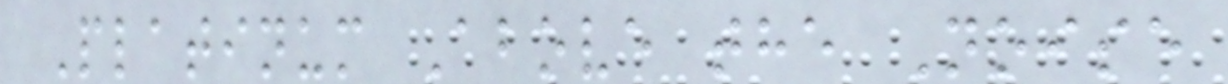Platinum Above the Noise
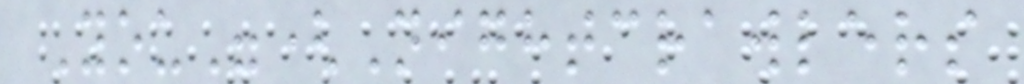You"(Nightcrawlers
